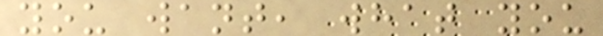you want, what you
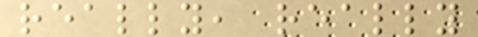really, really
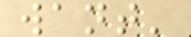want'
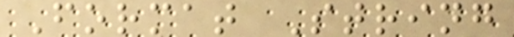Format String
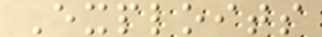Exploits
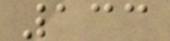133
